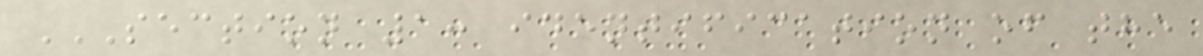SECTION 1: IDENTIFICATION OF THE
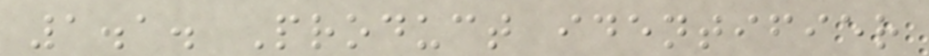1.1. Product identifier
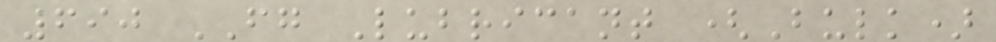690 FG Lubricant (Bulk)
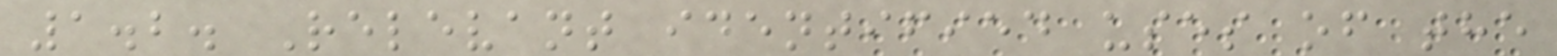1.2. Relevant identified uses of the
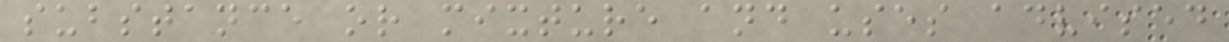substance or mixture and uses advised
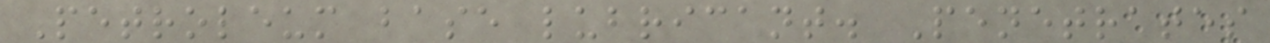Petroleum base lubricant. Penetrates
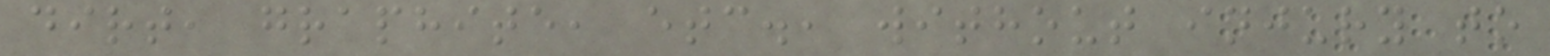dirt, graphite, etc., without injury to
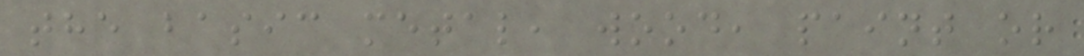the basic metal, wood, paint or
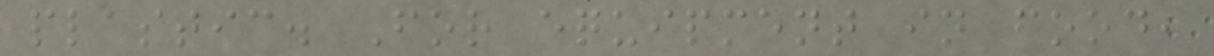plastic. For equipment in food,
